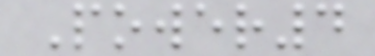Power4
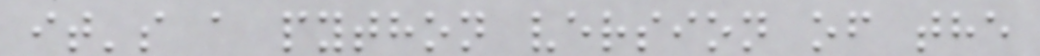it's a python version of the
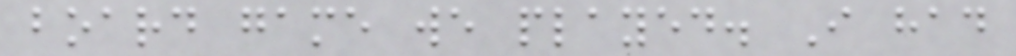board game we played. I had
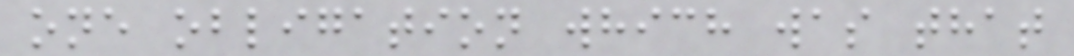one obligation which was that
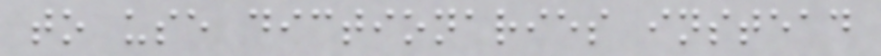to use dictionaries instead
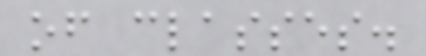of classes.
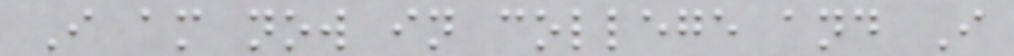I am now in college and I
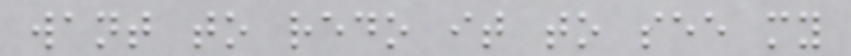want to redo it to see my
